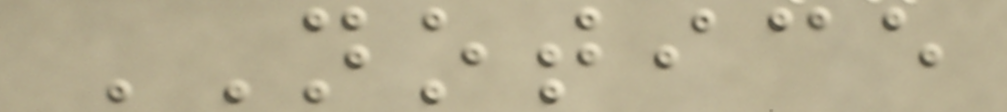NOTICE
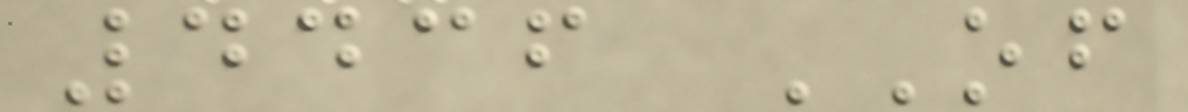4436 OF
